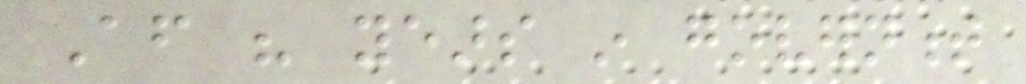After his years in government
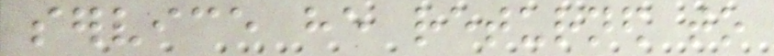service he returned to
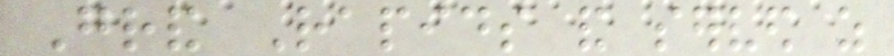Grand Rapids and served as
